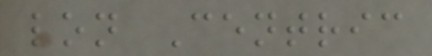lon Centric
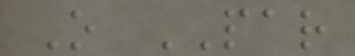O PAR
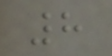8
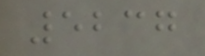5237
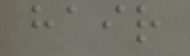hair
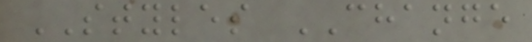STYLES CHANGE
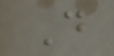D
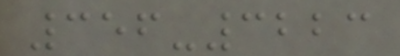356-3223
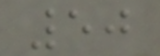50
